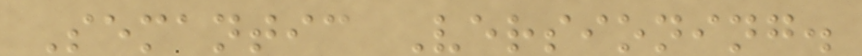Semantic Versioning.
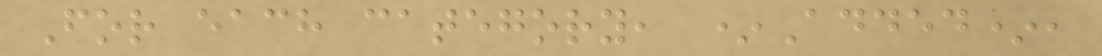For each category, *Added*,
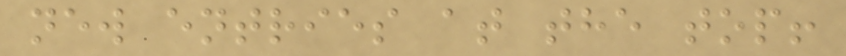new entries at the top!
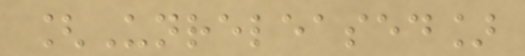[Unreleased]
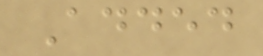Added
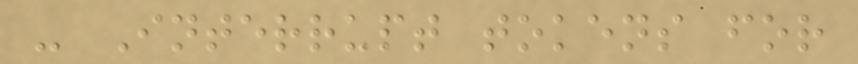- Interrupt tokens for
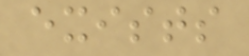exists
